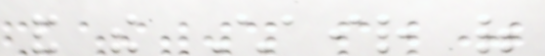and the Chair of
